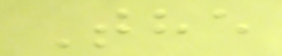The
